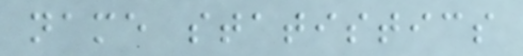name statistics
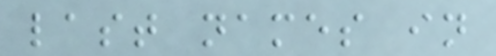last names in
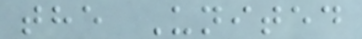the United
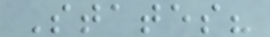States?
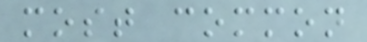most common
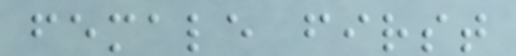female first
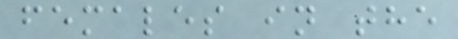females in the
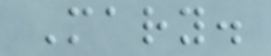Mary.
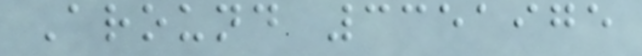Around 3351975
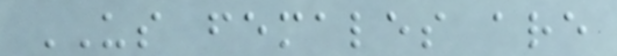US females are
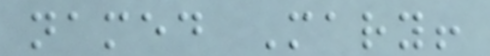named Mary!
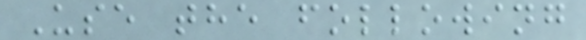Use the following
